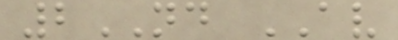2ND AV
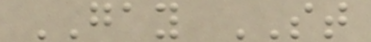GAY ST
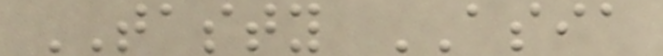TASTY ASIA
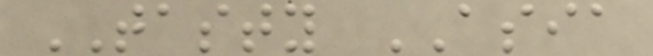TASTY ASIA
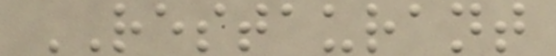RESTAURANT
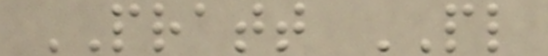PRATT PL
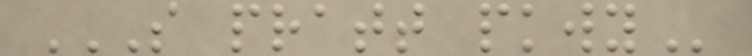S PRATT PKWY
